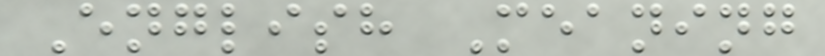English Meaning
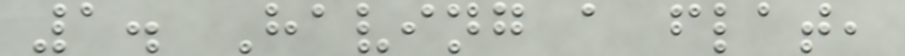1. Having a flat,
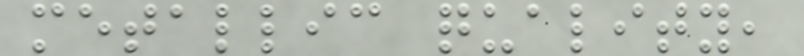metallic quality,
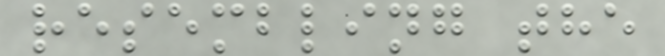resembling the
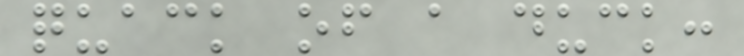quack of a duck:
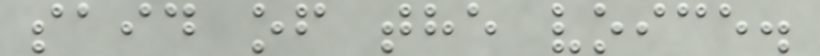said of the voice.
